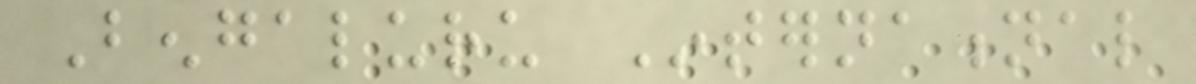Bengaluru International
